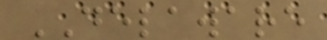DELAWARE
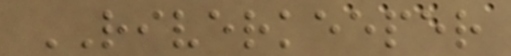RIVERKEEPER
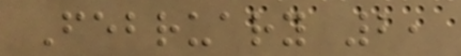February 2,
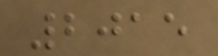2015
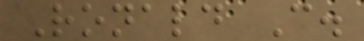Ronald C.
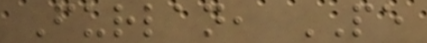Furlan, PE
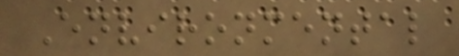Environmental
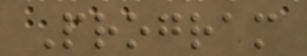Program
